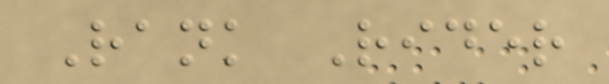Rank Rider
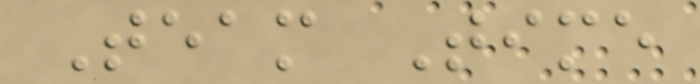Team Time
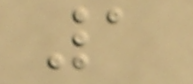1
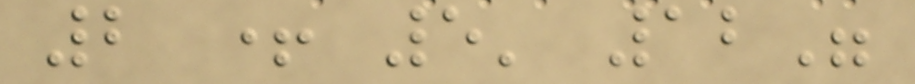2 + 5' 12"
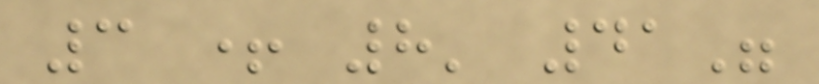3 + 8' 41"
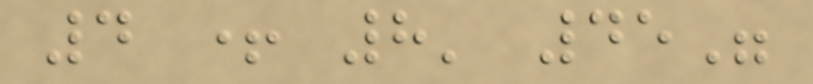4 + 8' 45"
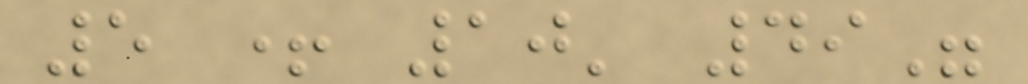5 + 10' 49"
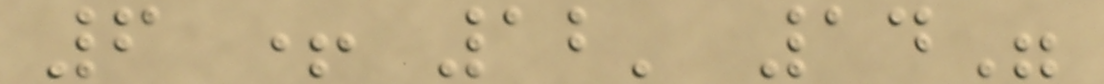6 + 12' 14"
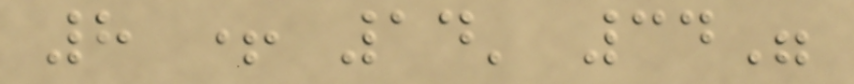8 + 14' 34"
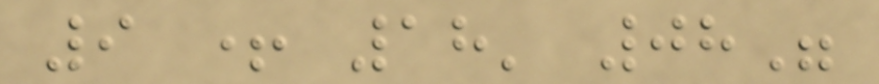9 + 18' 08"
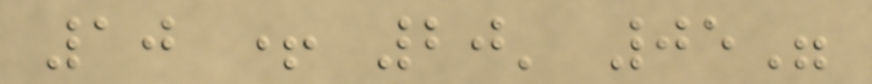10 + 20' 05"
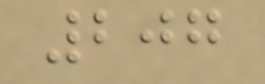207
